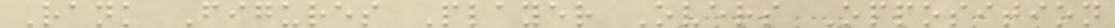Rank Figures Player Overs Opposition
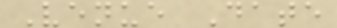Venue Date
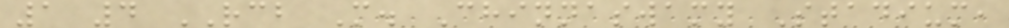1 4 RCB M. Chinnaswamy Stadium,
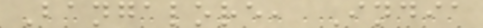Bangalore, India
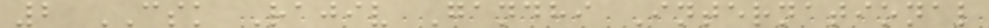2 CSK Rajiv Gandhi International
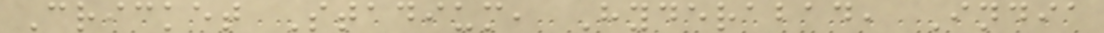Cricket Stadium, Hyderabad, India
